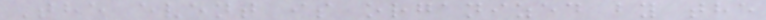The event is organized by the
